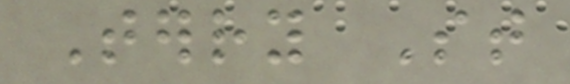Terry St
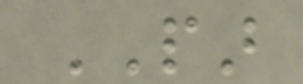PAR
